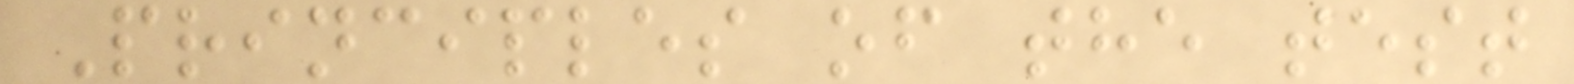Principles of the test
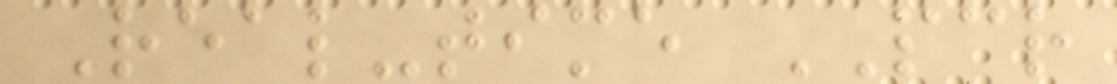Real-time PCR
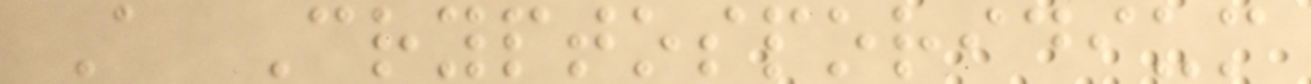A Cryptosporidium
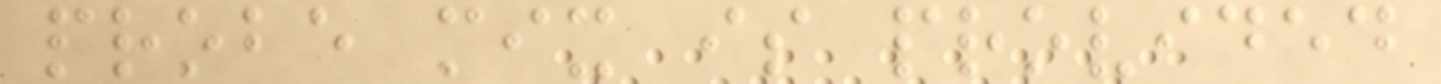probe mix is provided
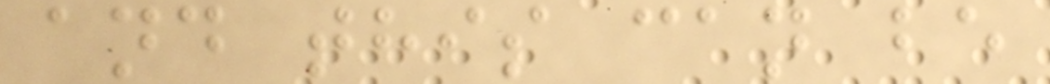and this can be
